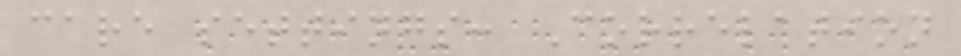care settings: Correlation
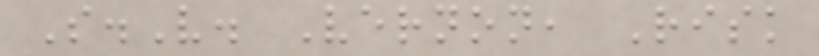S.V. Vernon, Risk
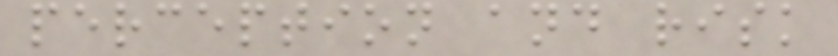perception and risk
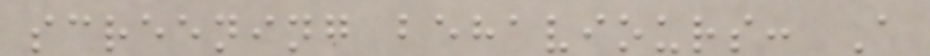screening behaviours: A
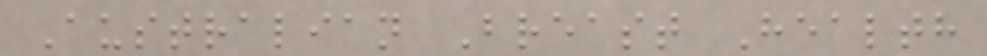Australian Breast Health
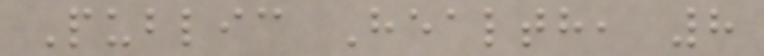Public Health, 8
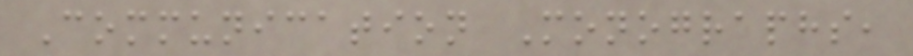Communication Monographs,
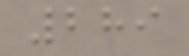289
